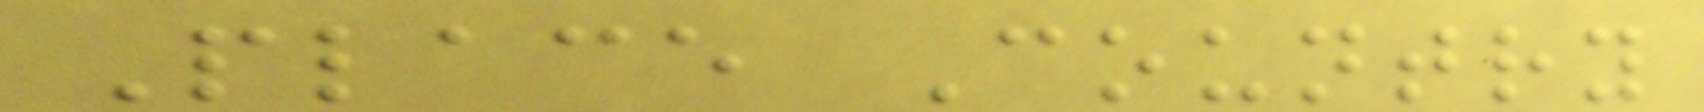Place Country
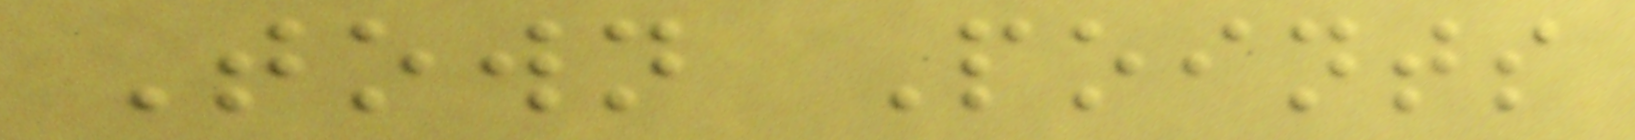Town Points
